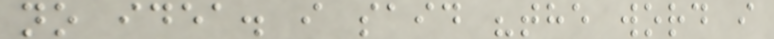no idea. i said "the word i
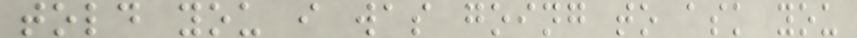told you i was going to ask you
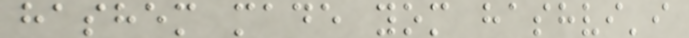hashem made yom hashvi'i
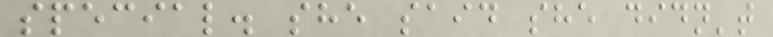special. she said she didn't
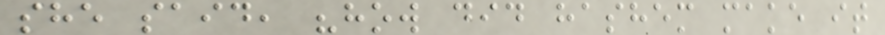she said, "how did hashem make it
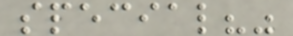special?"
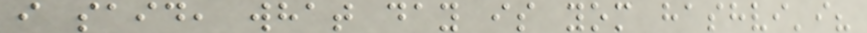i said, what day is yom hashvi'i?
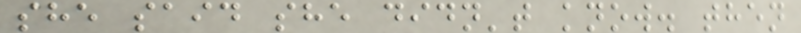she said she didn't know. then
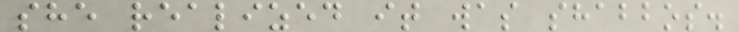she realized it was shabbos.
